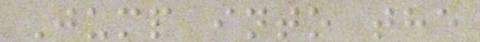Jump into the
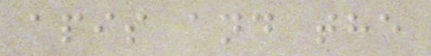apis and the
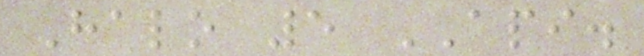Halo 5 API.
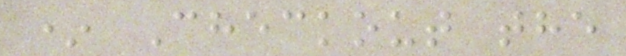* Checkout the
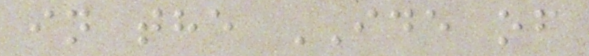in the IDE of
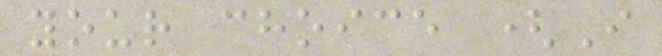your choice (I
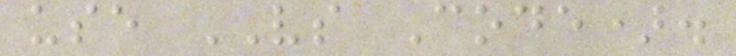use VS Code).
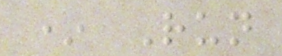* Run
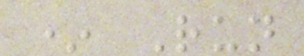* Run
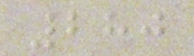280
